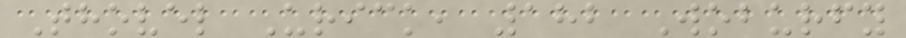Thovel Urick, 182 Woburfy
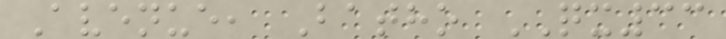Avenue, Batho QX33
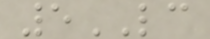5LC
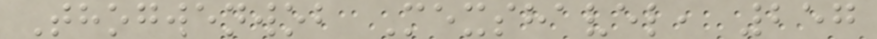Thogwenwob Mexshavel, 257
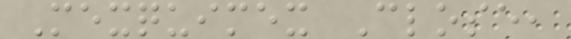Mexquimex Close,
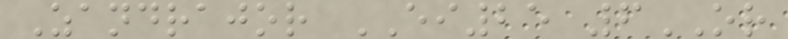Zandrajor EI25 6OR
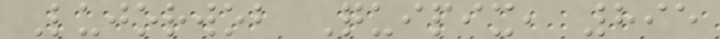Lujorwob Quipix, 895
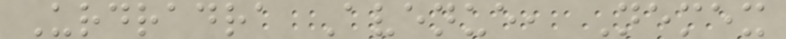Urdradra Avenue, Nemex
